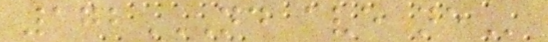172ND AVE NE
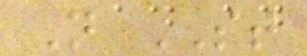N ST
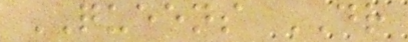QUEENS DR
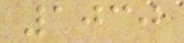1030
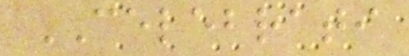CELEBRATI
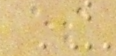es
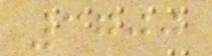3700
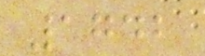1742
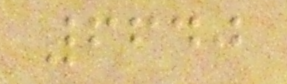6640
